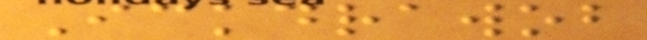Ickdrawob
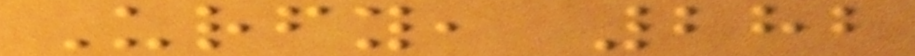Urfy, 282
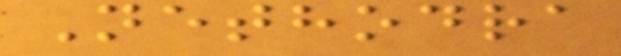Nethodra
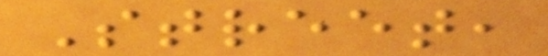Street,
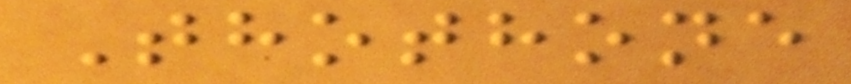Thothone
